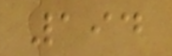194
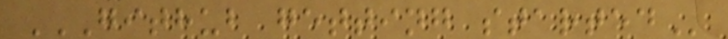GITHUB GETTING STARTED
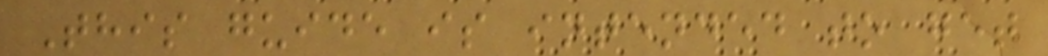This guide is intended to get
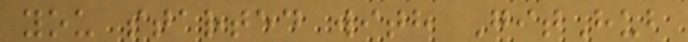you started with GitHub
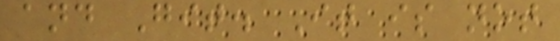and Git. It is not
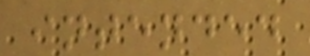intended
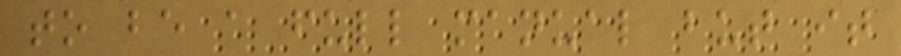to be a full manual but it
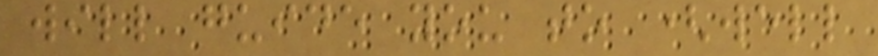will guide you to (well
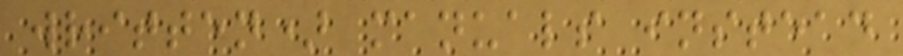written) manuals instead
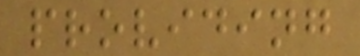providing
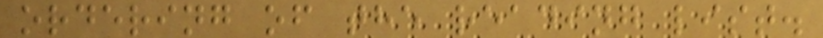ordering of the reading list.
